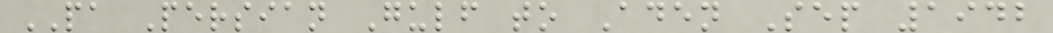PA Persian Gulf to Aden Sep 1942
